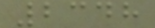2348
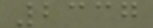2337
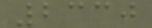2330
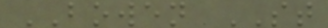BOWEN ST
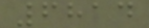6814
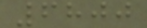6800
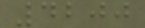4200
